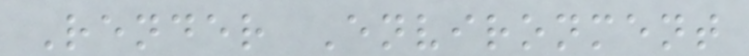Render Environment
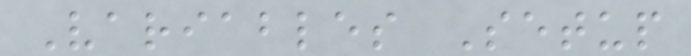Variables Setup
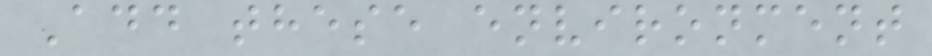Add these environment
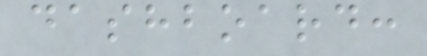dashboard:
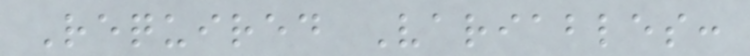Required Variables:
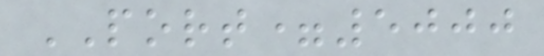PORT=5000
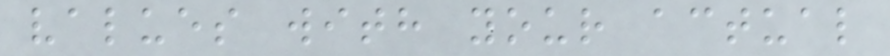values with your actual
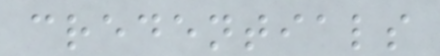credentials
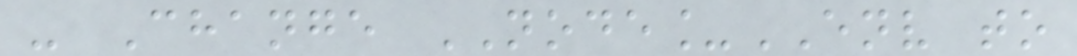- Change NODE_ENV to
